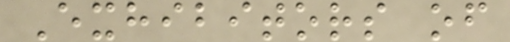Exhibitors of
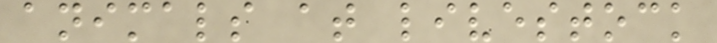animals at livestock
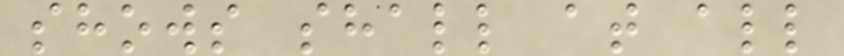shows shall at all
